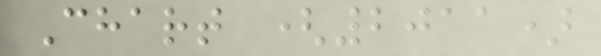Chart (2011)
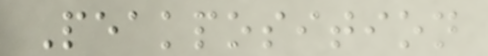Peakposition
